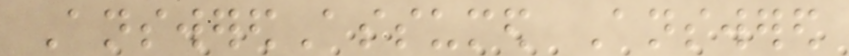AnsweredAssumed Answered
